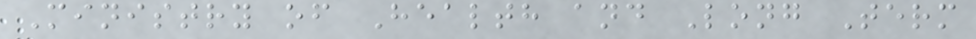Ministry of Health and Long Term
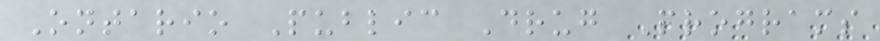Ontario Public Drug Programs
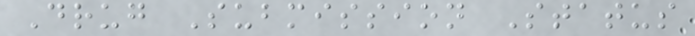Drug Submission Status
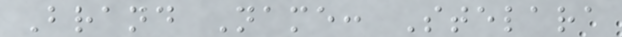Brand Name: Stelara
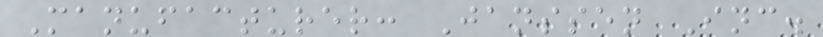Manufacturer: Janssen Inc.
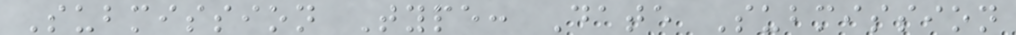Submission Type: Date Submission
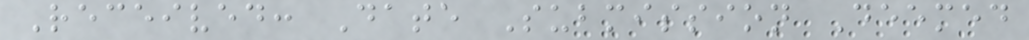Received: Date Submission Deemed
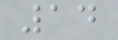14
